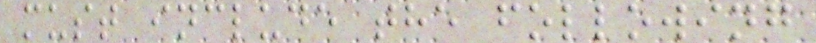must include the following
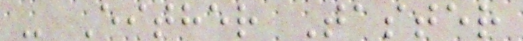- Either Taster
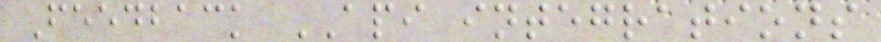Feedback API integrations
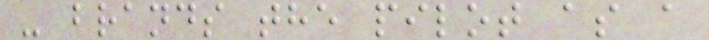- brands the pilot as a
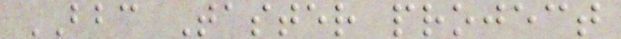BBC Taster project
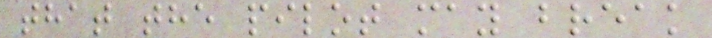that the pilot may break
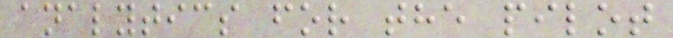analytics for the pilot
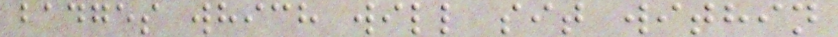badges which will sit within
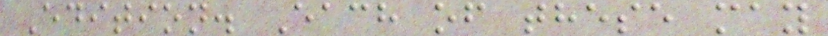Edition. Each of these may
